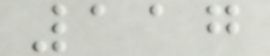117
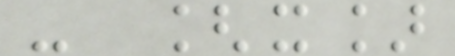- [x]
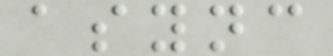async
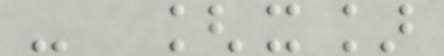- [x]
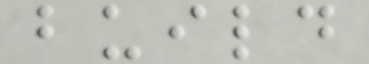build
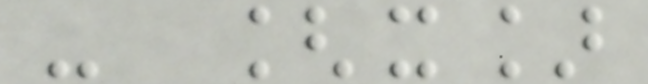- [x]
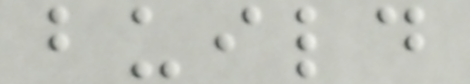build
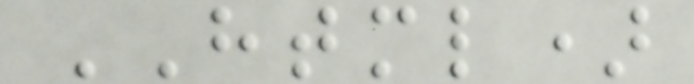HTML)
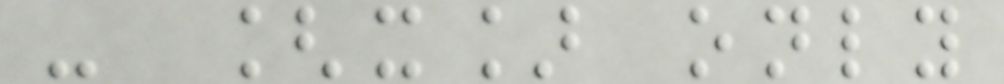- [x] only
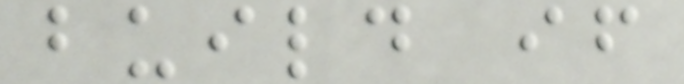build if
